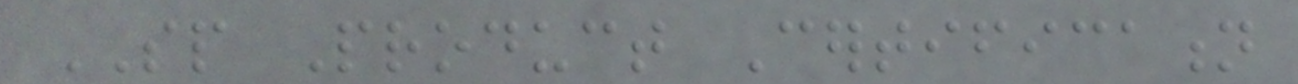SP Product Certification
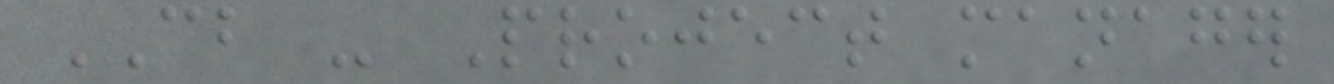CB - Project manager
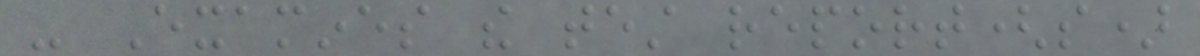- Examines the test report(s)
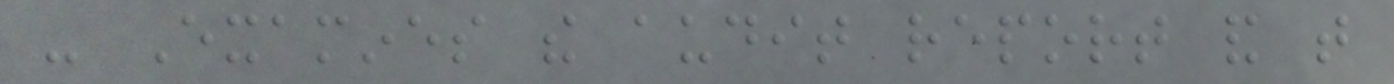- Examines the audit report and that
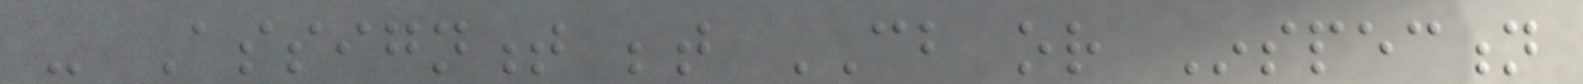- Assignment between CB or Inspection
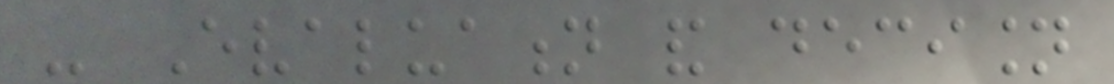- Evaluation and decision
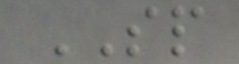SP
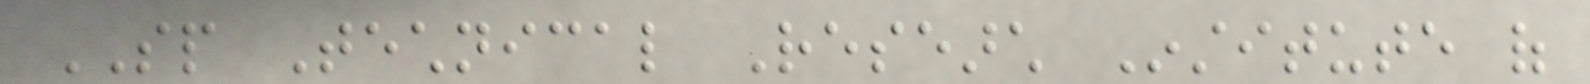SP Technical Research Institute of
